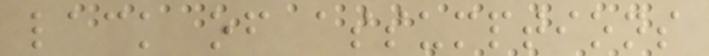lack of assumptions
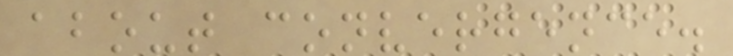about convergence.
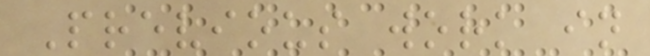Previous work in
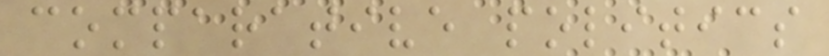comparative politics
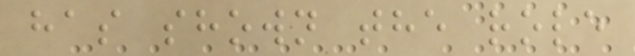has shown the role
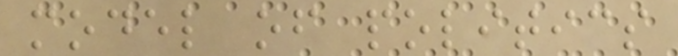model of politics
